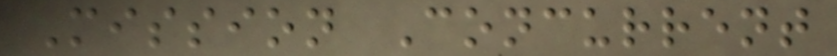Mission Concurrent
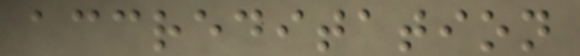accreditation
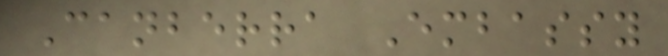Canberra Embassy
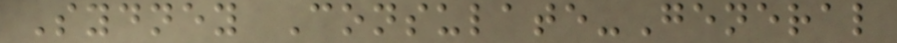Sydney Consulate-General
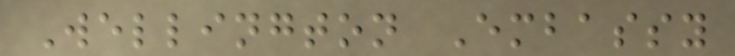Wellington Embassy
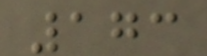173
